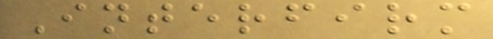Interfirm
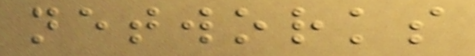networks
